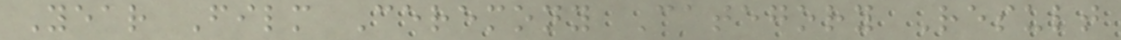Year Film Ceremony Category Result
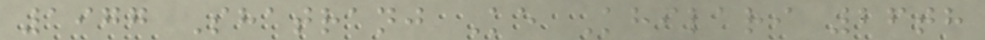1977 Shatranj Ke Khilari 26th
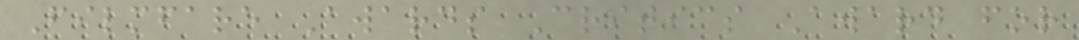Filmfare Awards Critics Award for
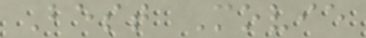Best Movie
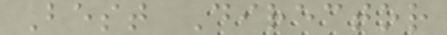Best Director
